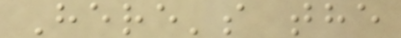Here's the
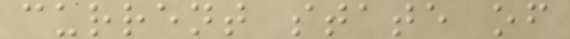current state of
